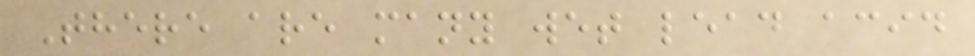There are many wet lead acid
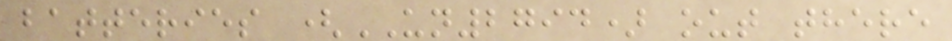batteries (UN2794) out there
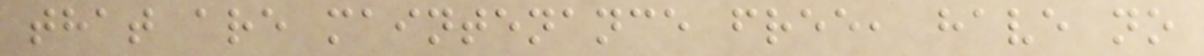that are maintenance free, have no
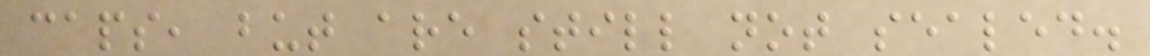caps, but are still not sealed.
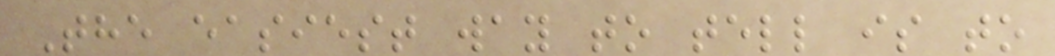The easiest way to tell is to
